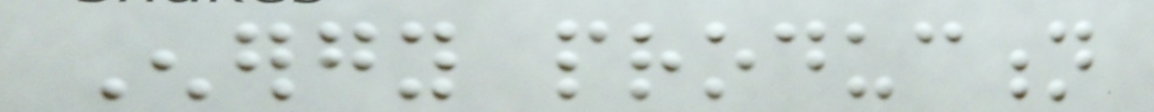Energy production
